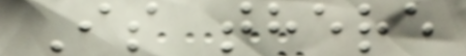Is there
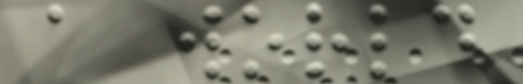a world
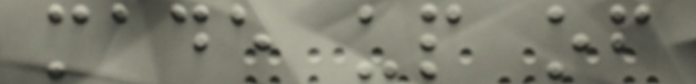made up of
